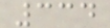334
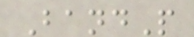BandP
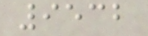9532
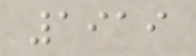1919
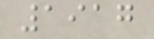1917
